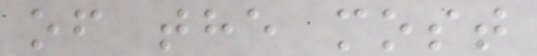of the most
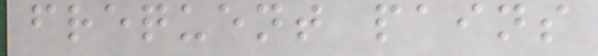frequent pains
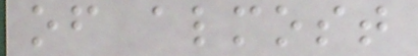of almost
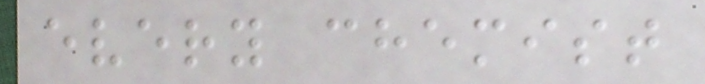every chemist
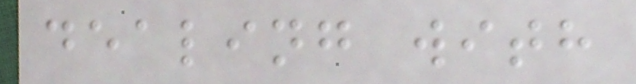dealing with
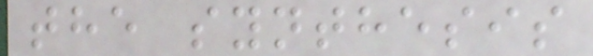the synthesis
